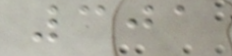301
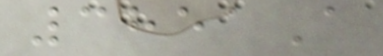3851A
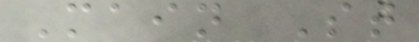Main St
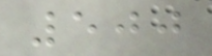500
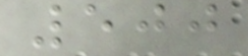500
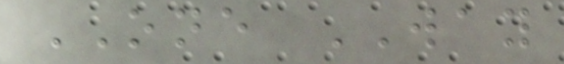ONE WAY
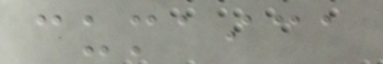cumaica
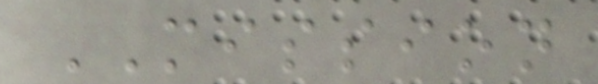MISSION
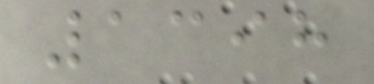1398
